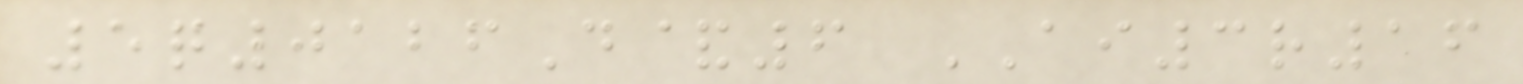5q0126D&6 AI3r16
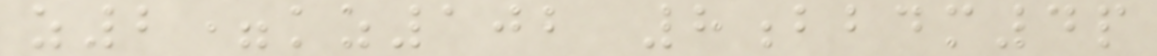z2=kz102 8bbdm4p
